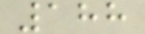188
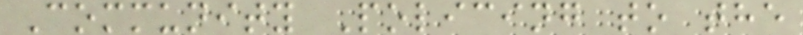Community Policing to the
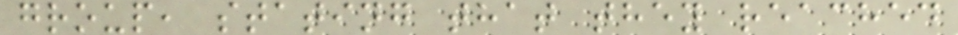group, stating that they reached
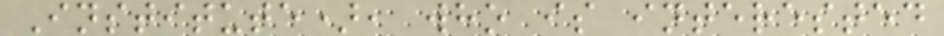Institute), who is interested
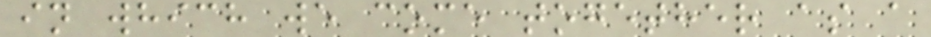in which we come together as a
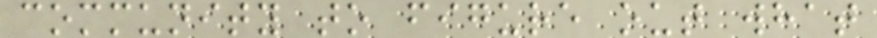community to figure out what
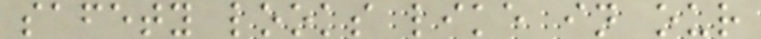safety looks like in our
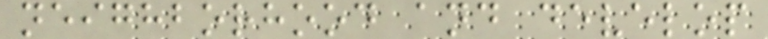neighborhood and develop
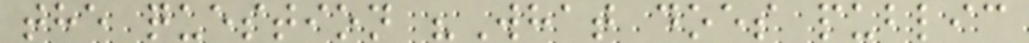the question "What does public
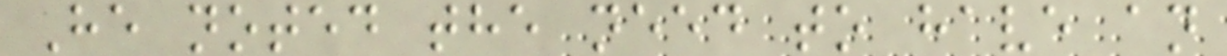He noted the need to have an
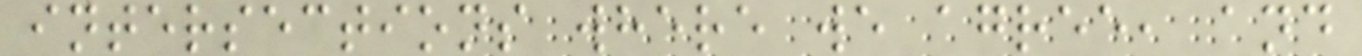intersections where we agree, and
